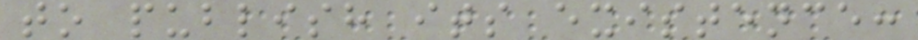to publish its existence:
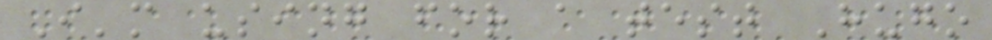I'm using for a test Hugo
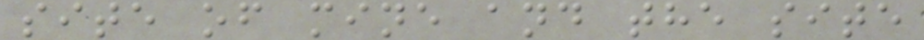site of mine and the site
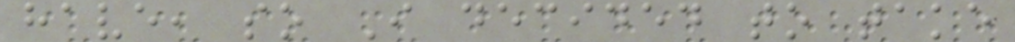have, so I decided to take
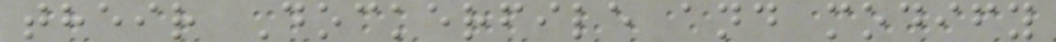their Dockerfile and modify
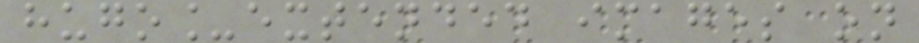hugo_extended images on
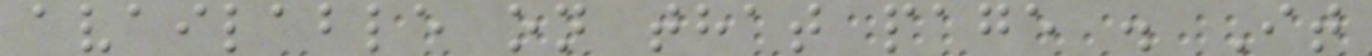available on that page . It
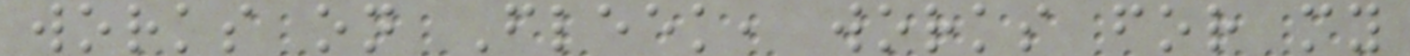works on Fleek, works for my
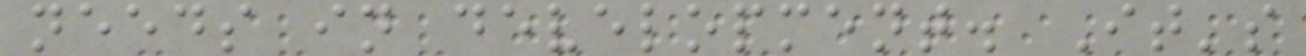needs in development. It's
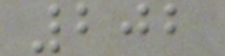202
